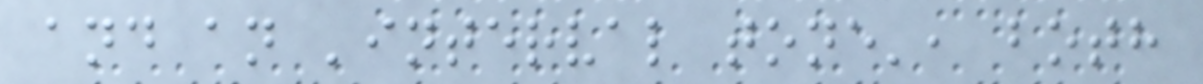and an 'interval tone', both
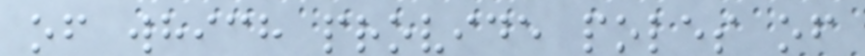of which provide poles of
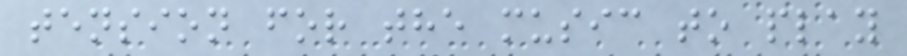tension for the music to play
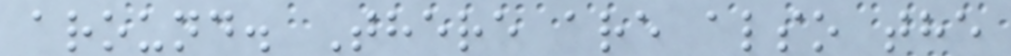around. There are also the
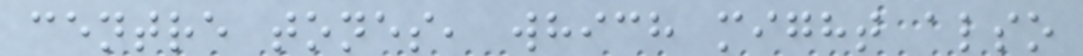centre tones, which might also
